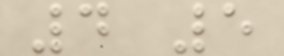4 5
